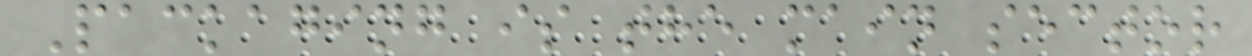Packaging is the main sector
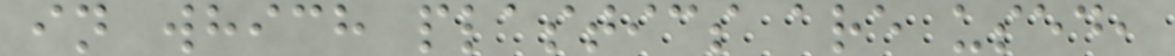in which plastics are used,
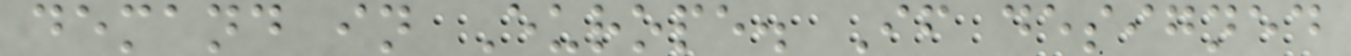demand in Europe. If designed
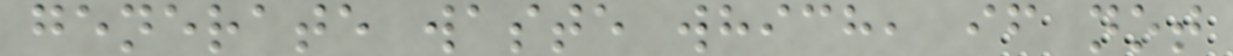generate waste which, if not
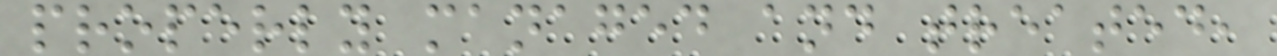properly managed and treated,
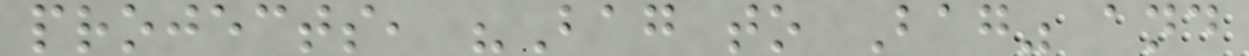projects, "Bag to Bag" and
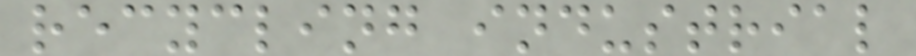recycling industrial
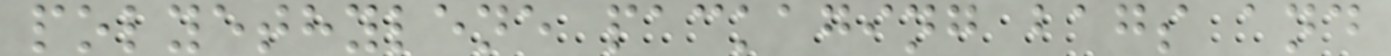polyethylene packaging bags and
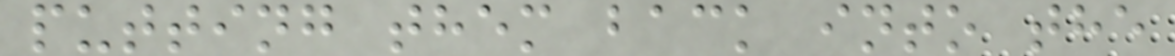putting them back into the
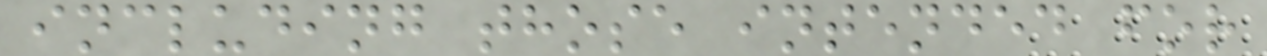including those intended for
